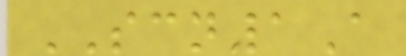SCN1A
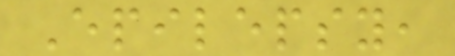Epilepsy,
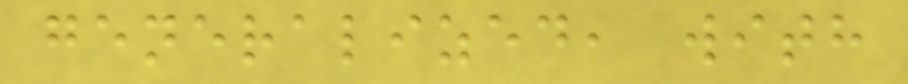generalized, with
